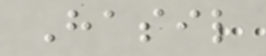Hasil
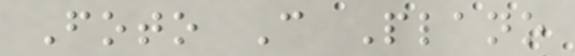Foto C Plano
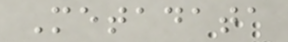Metadata
